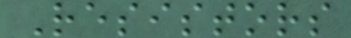Resistors
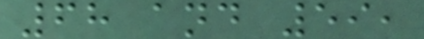68 and 59,
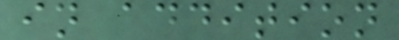in addition
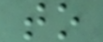to
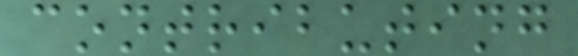contributing
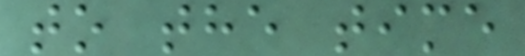to the time
